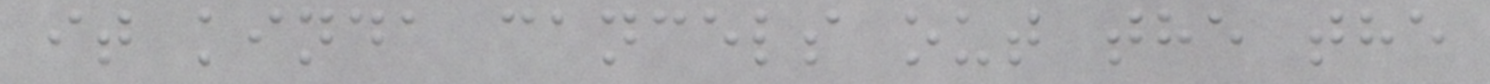it kinda cancels out the the
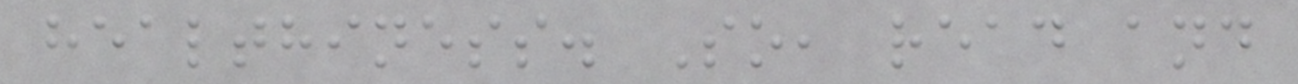healthiness. So, read and
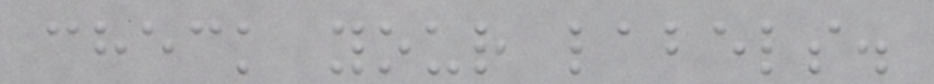check your labels.
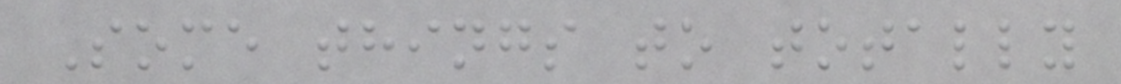Some things to totally
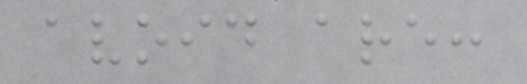avoid are:
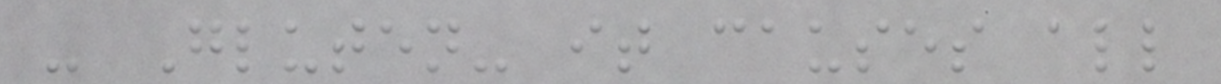- Gluten- it causes all
